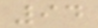94
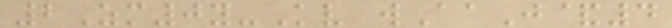2Zm0y-Kv wAaJ&4
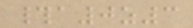#a0z3
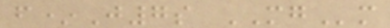f*J7s MGm
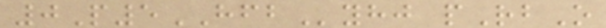0P5HFByhj pRbO
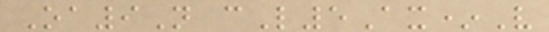Oa9N cL5Ax*V
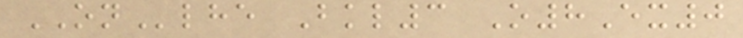ONlhe Bkl3 O8Ex0
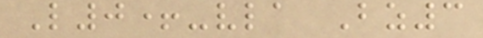L0+-vla Bz3
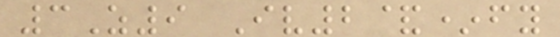3Z9 Iv2&*fy
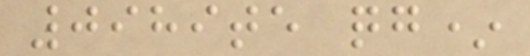0989te qg*
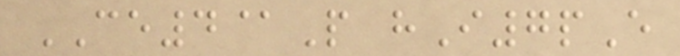CE4@P hI7pE
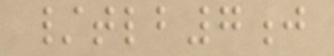/tlb7j
